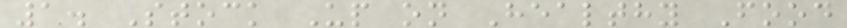1. Stock Up on Healthy Food
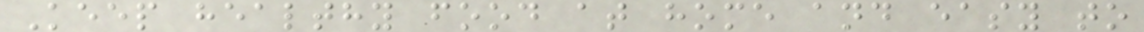Keep healthy food at home and easy to
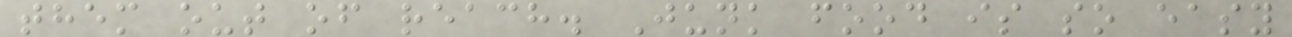them out of reach. Junk food is so easy
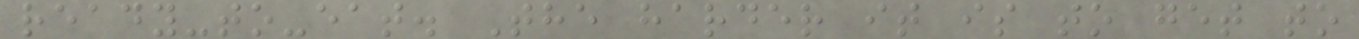ready-to-eat. The harder it is to get to
